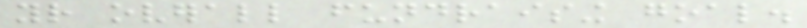your overall fundraising goal.
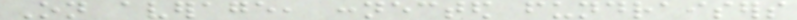On average, connected fundraisers
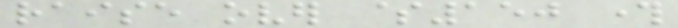raise over $150 through
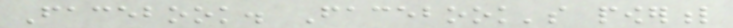Facebook. Facebook's powerful
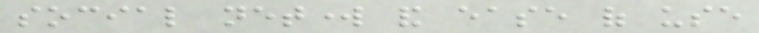social network and ease of use
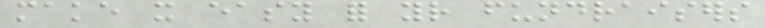make it easy for your fundraisers
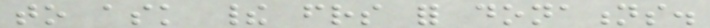to ask their friends for donations.
